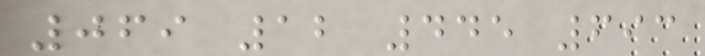069 12 445 693
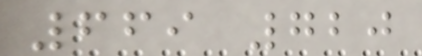669 720
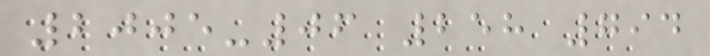2005-06 258 794
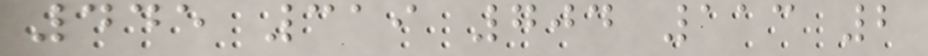445 319 704 113 2
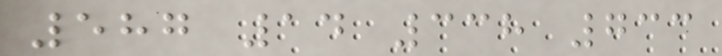587 14 338 733
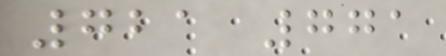721 771
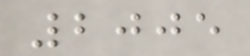2005
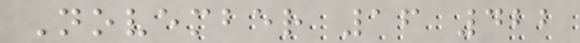November 16 422
